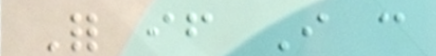For if I can
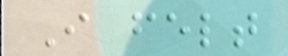I felt
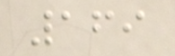169
